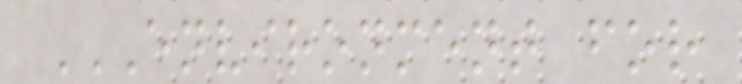ENVIRONMENT FOR
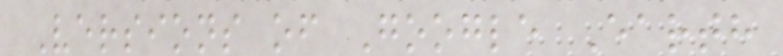Versions of Google Earth
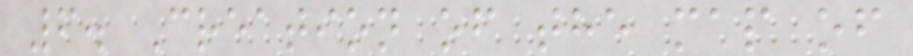6. Creation of the map of
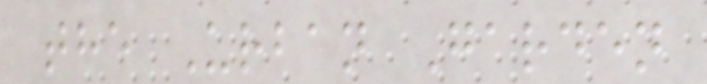the Urban Garden
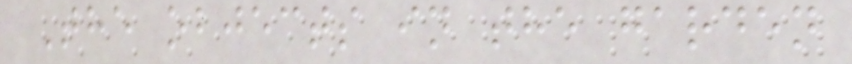The objects in the garden
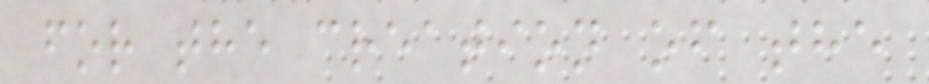for the creation of the
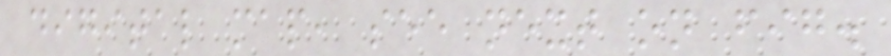digital map, see next on fig.
